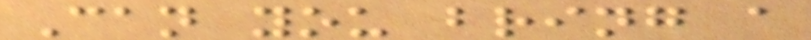Can you bring a
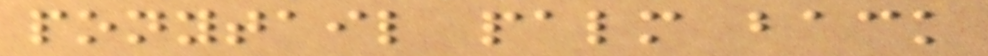ponytail palm back
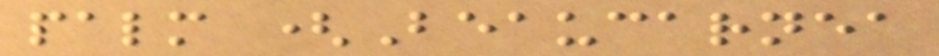palm (Beaucarnea
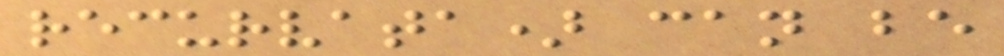recurvata) can be
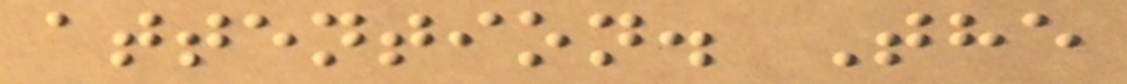attention. The
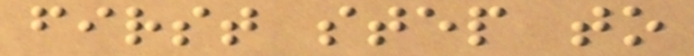first step to
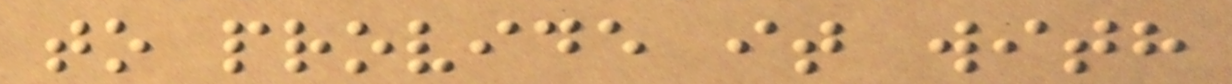to provide it with
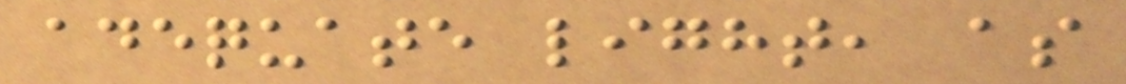adequate light, as
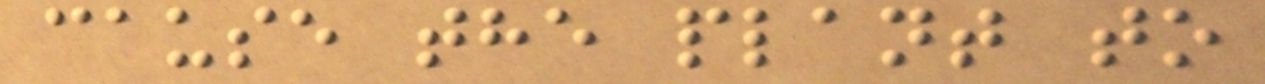cause the plant to
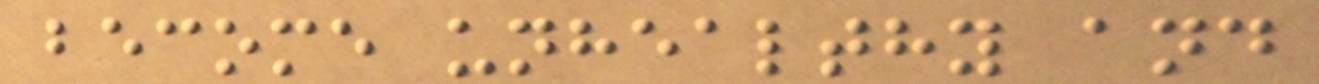become unhealthy and
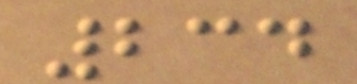234
